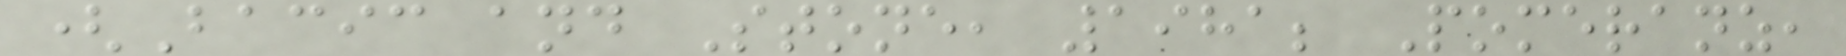(Bacic and Stone, 1981; Pomeranz,
